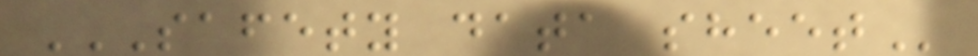SAFETY DATA SHEET
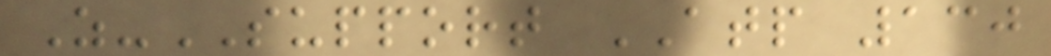Z-SUPPORT ATP 130
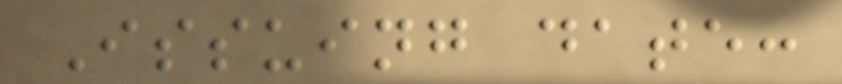Issuing date:
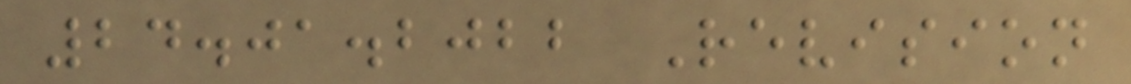24.01.2022 Revision
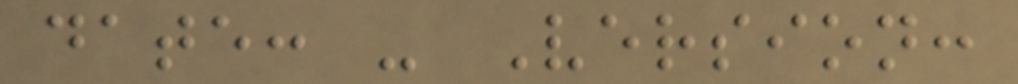date: - Version:
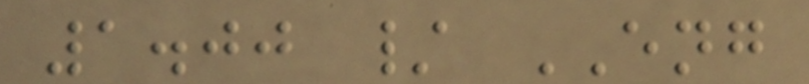1.00 / ENG
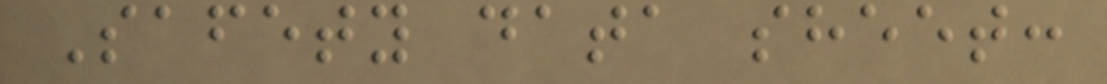Safety data sheet:
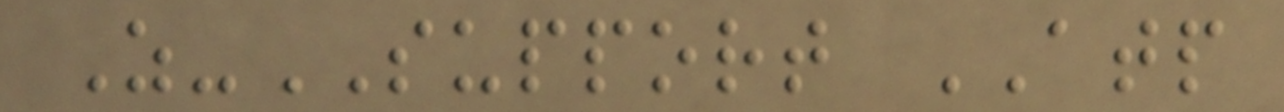Z-SUPPORT ATP
